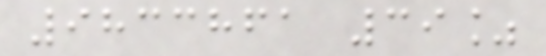9833861 39%
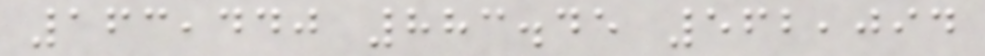163,440 883.45 562,094
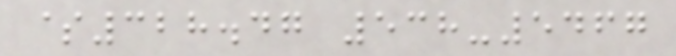$328.47 538-5467
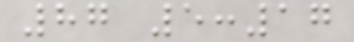87 5:17
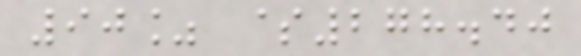90% $278.40
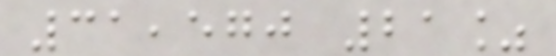31,570 21%
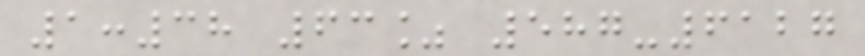1:38 63% 587-6127
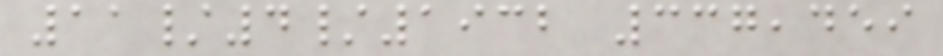11/4/1932 337,459
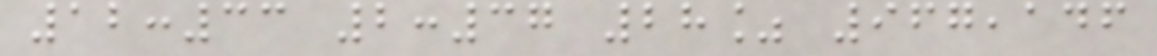12:33 2:37 28% 967,146
